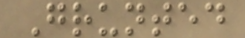Grunted
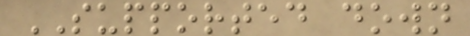SUPPORTED down
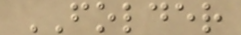FOLDER
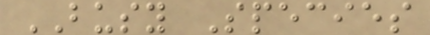BUSY Species
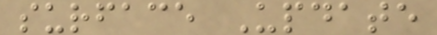surface Update
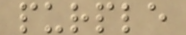purple
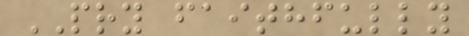PRY faithfully
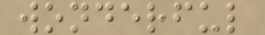wonderful
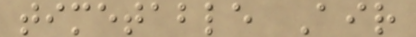timetable Air
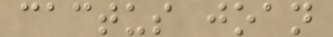cactus joan
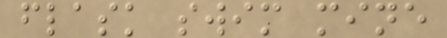flask swim mine
